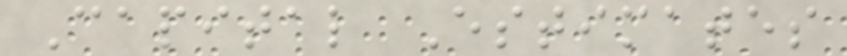Capital Estimates
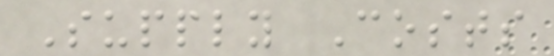Supply Costs
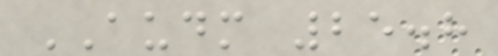AUDM 25.8
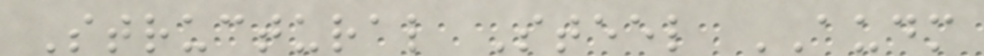Structural Steel AUDM
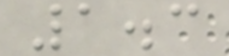1.3
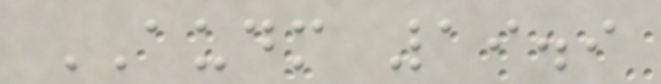AUDM 19.9
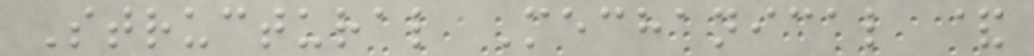Structural Mechanical &
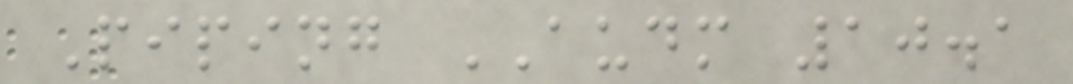Piping AUDM 10.1
